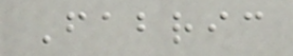Fabric
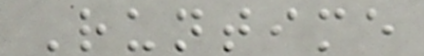Runtime
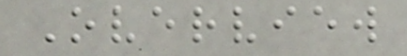Overview
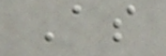As
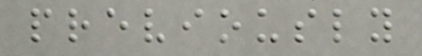previously
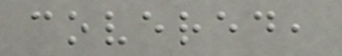covered,
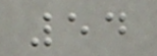54
